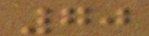70
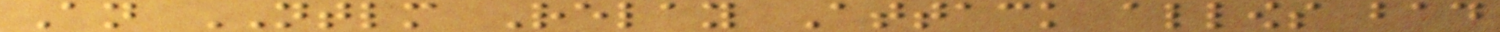An NTLM Relay Attack allows bad
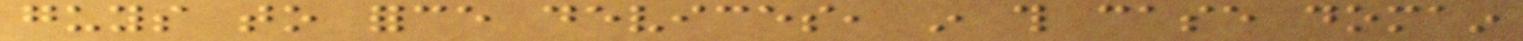guys to force devices, in this case domain
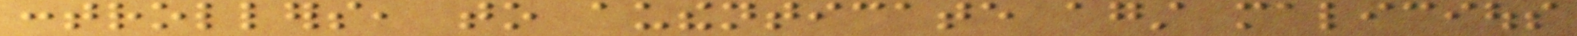controllers, to authenticate against malicious
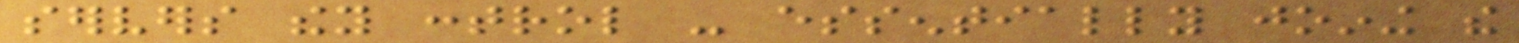servers they control - essentially joining the
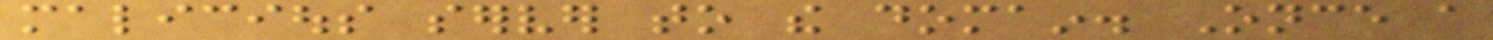malicious server to the domain. Once a
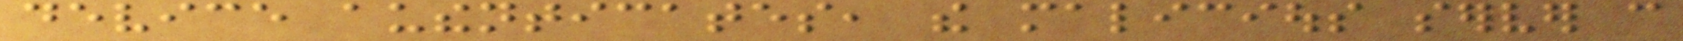device authenticates, the malicious server can
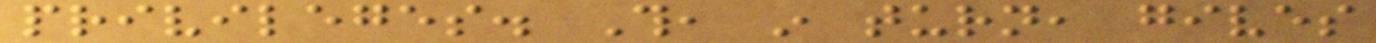privileges. This, in turn, gives
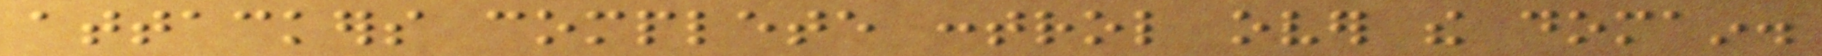attackers complete control over the domain.
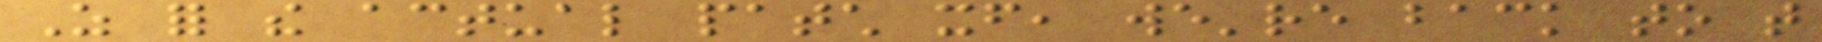As for the actual patch itself, we're back to that
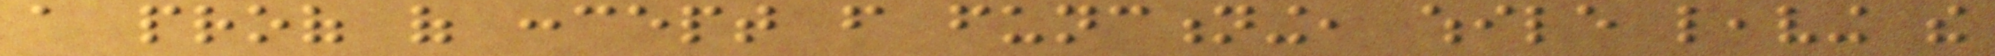a proof of concept from functioning, while leaving the
